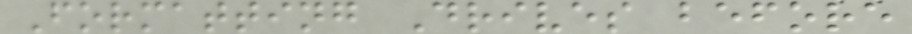Formatting Drives before
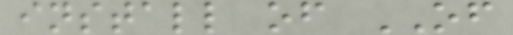install of OF
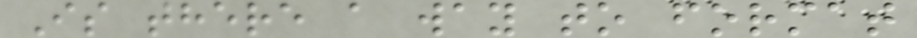Is there a way to format
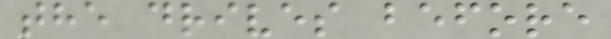the drives before
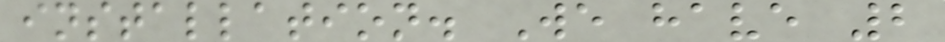installation. We have 2
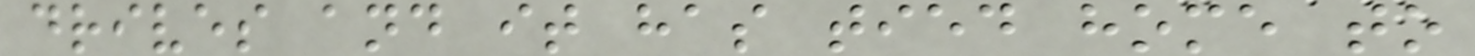drives and it has tied home to
